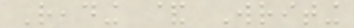Reading & Writing
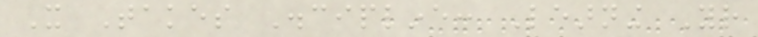It Takes Discipline: Learning Your
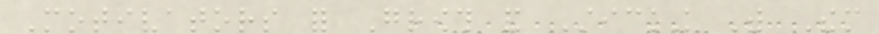Motivators for Growth and Sticking With Them
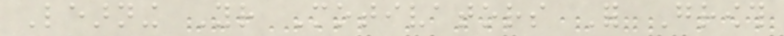Learning Your Motivators For Growth
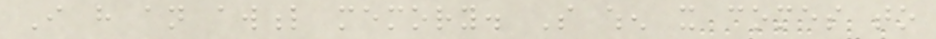I have an awful memory. So when it comes to
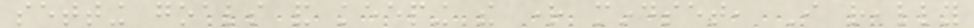setting goals and keeping the right mindset, I really
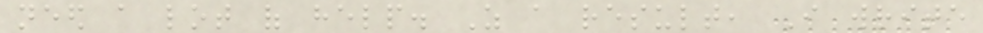need a lot of help. As a result, I write
